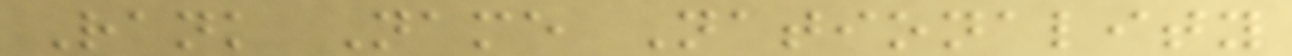Rank Name Nationality
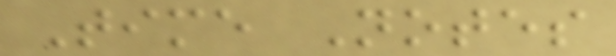Time Notes
